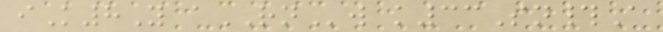iK8Y aRNw k33Sn#A
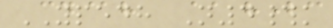YPEDH N4#k
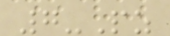7-Pz
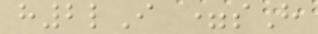h2lI =sH
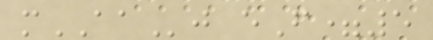mAAj eF=5
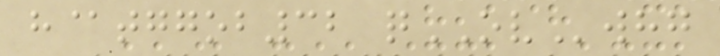h@tggob32 qOVwhg
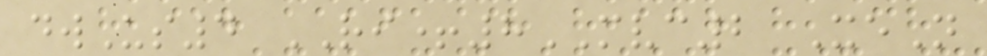dwUs4 RI+8MVC2 XeN
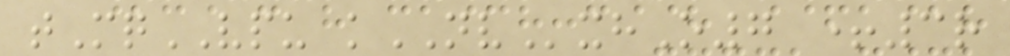tMqVPU kNVxhO7 +3r
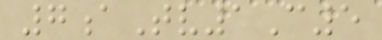7aTv1C5
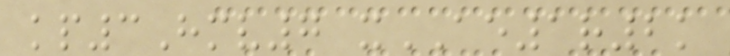kp3Hmv7 xAE1r2k
